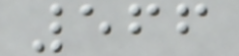566
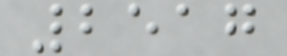2517
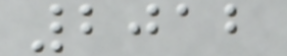2012
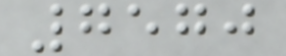7570
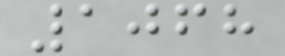1068
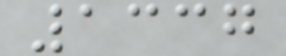1337
